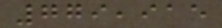779,915
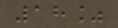18%
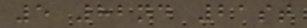5 82nd 21st
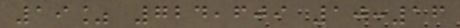19% 724,609 10:16
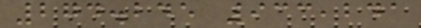274.245 933,241
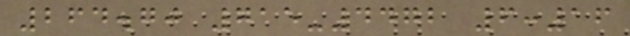264.70 715-4472 6:16
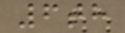6th
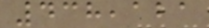438,121
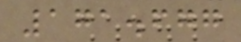171.677
